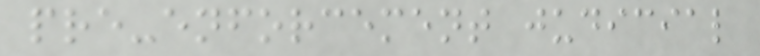pre-enforcement judicial
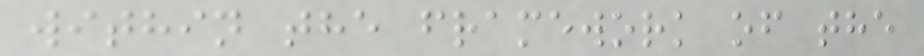within the framework of the
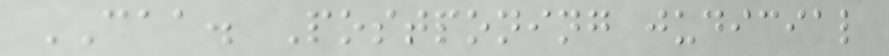CAA. Postponing judicial
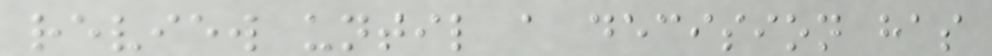review until a decision has
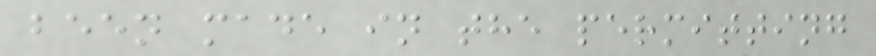been made in the permitting
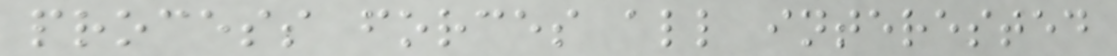process forces all interested
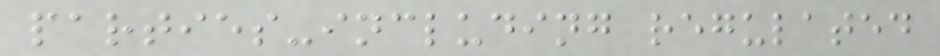parties-including regulated
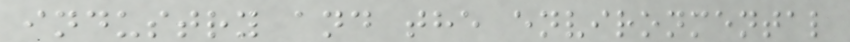industry and the environmental
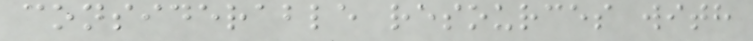considerable resources with
